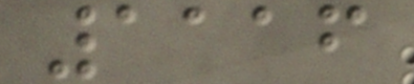1116
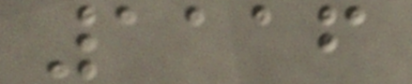1116
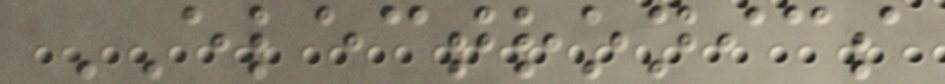ELECTRONICS
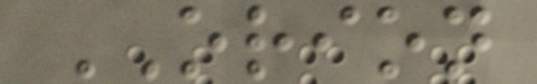ORION
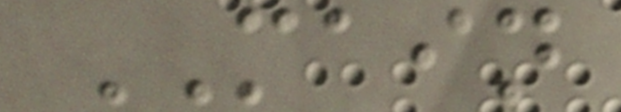MAIN
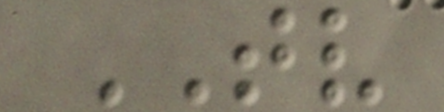TV
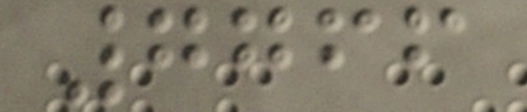7766
